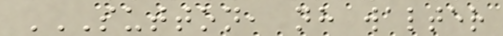SUTTON, NH WALTER
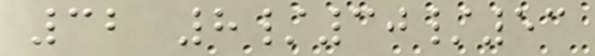32 8/30/53
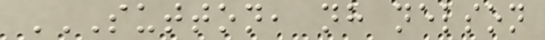SUTTON, NH NELSON
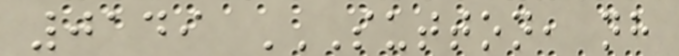0149 SUTTON, NH
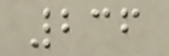236
